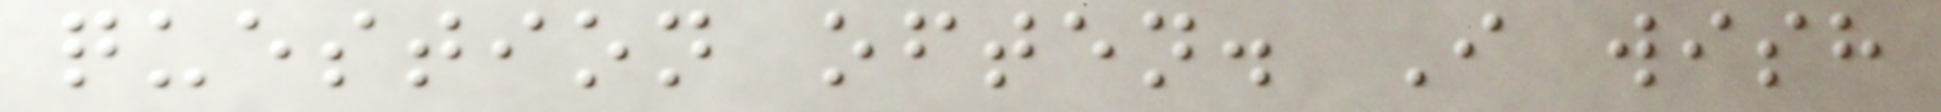question often. I wish
